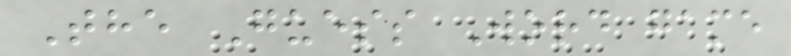The Guess Word game
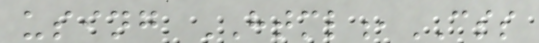using HTML,CSS
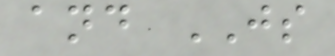and JS
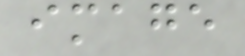image
